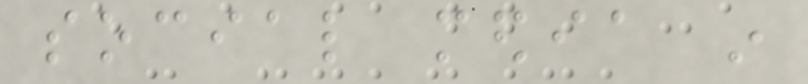social media in
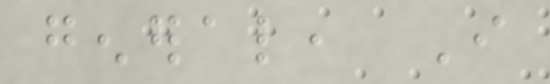general, I
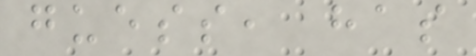guess, has
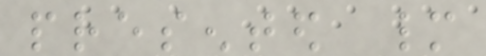presented many
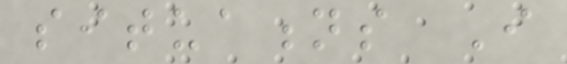situations I
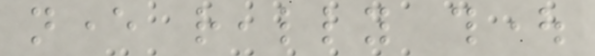never really thought
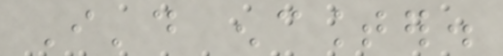I'd encounter.
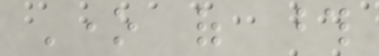One of those
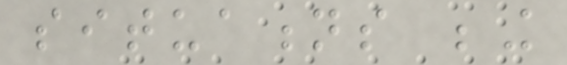situations being
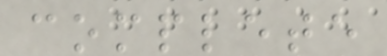complete
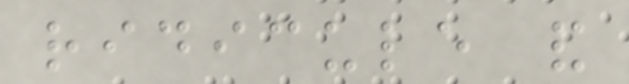ridicule and
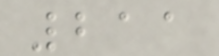211
